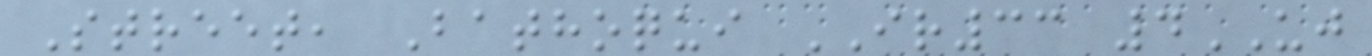Street, Bathoqui IR33 4UJ
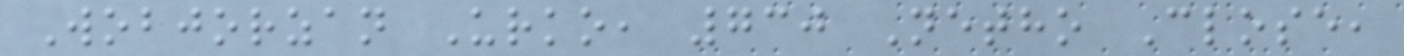Wobjorzan Urko, 730 Netho Close,
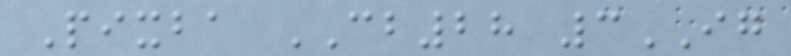Pixba CB28 3IG
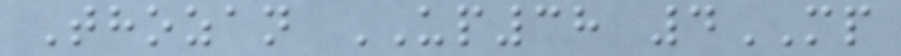Thozan UP38 4MP
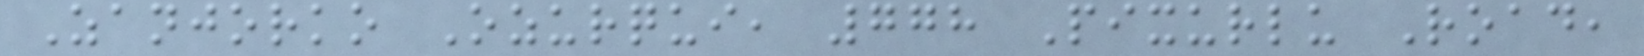Zanjorko Ozurqui, 778 Pixurlu Road,
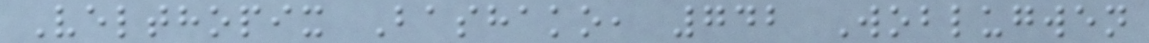Velthopix Bashako, 742 Woblugwen
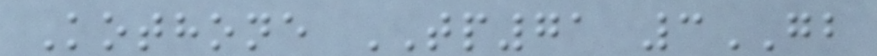Kothone TP71 3GB
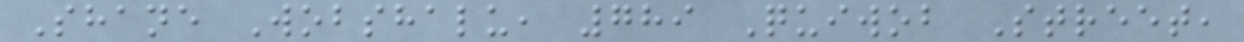Shane Wobshalu, 789 Quiwob Street,
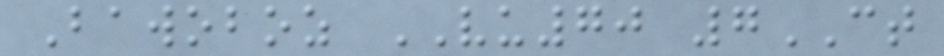Bawoboz VU70 7CT
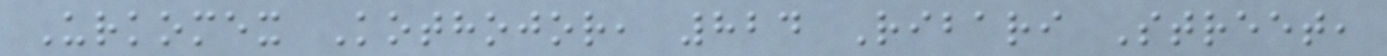Urkomex Kothojor, 824 Ribari Street,
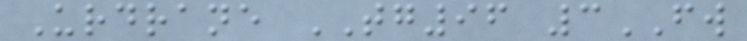Urdrane TG96 3FW
